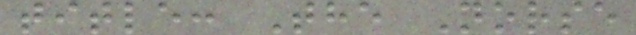title: The Norse
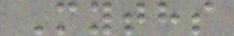Myths
